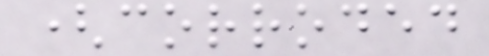(corroded
